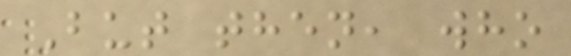But then, who
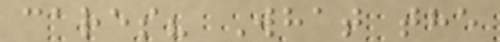cares? What the
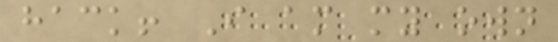hack! I am my own
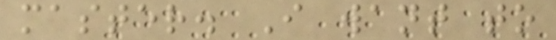master. I want to
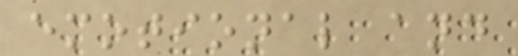emotional and
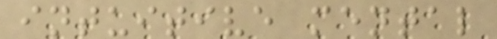intuitive mental
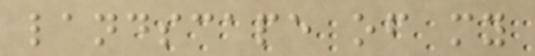landscape of my
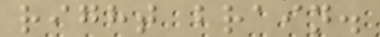right brain.
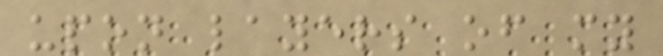upon layers of my
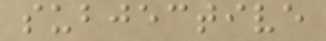subjective
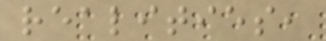realities,
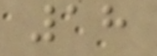18
